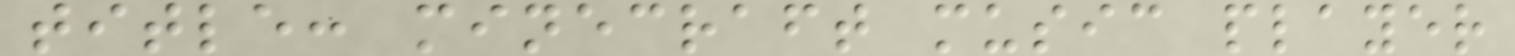title: minecraft music player
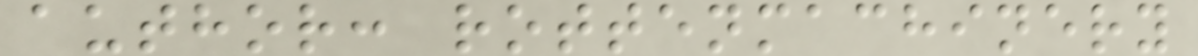author: rottenmachinery
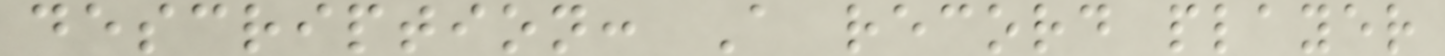description: A record player
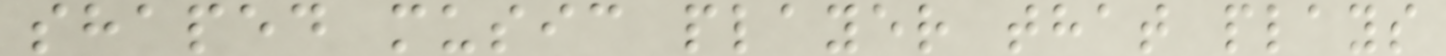shaped music player that plays
